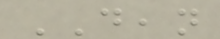DEAN
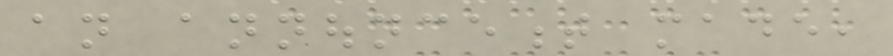an announcement made,
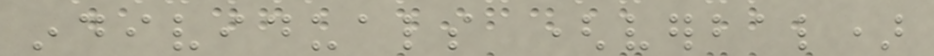individuals (verbal)
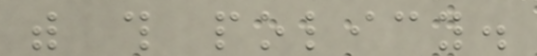with this policy.
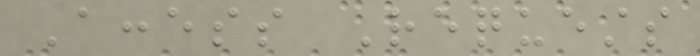Access Requests
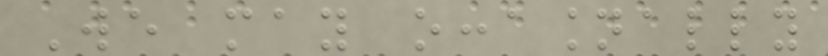We may occasionally
